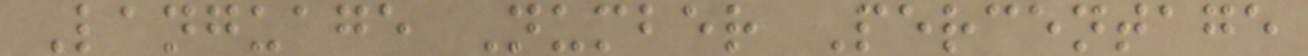Language Number Percentage
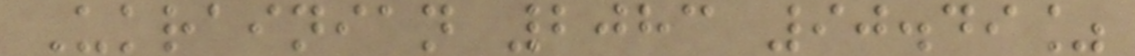Ukrainian 2083 90.49%
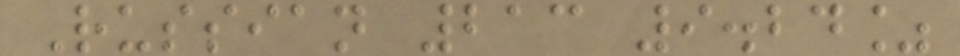Russian 213 9.24%
